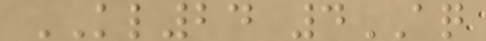KL24 4AQ
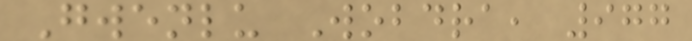Gwenlu Wobdra, 977
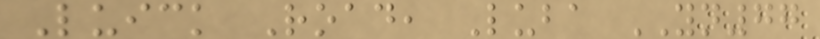Luick Road, Luba YN77
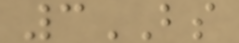3BS
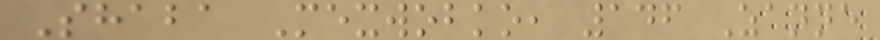Shaba Mexwobko, 146 Zanne
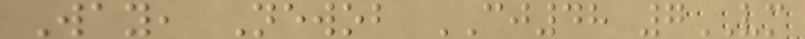Way, Newob CJ48 7VM
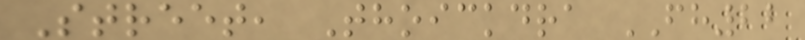Street, Thoickdra FH22
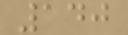140
